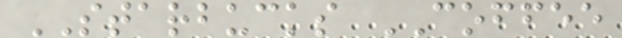STARBUCKS COFFEE
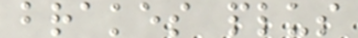brakes plus
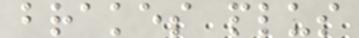brakes plus
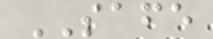SAFE
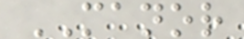MANOR
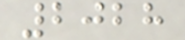2028
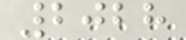2028
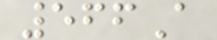566A
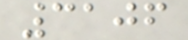3106
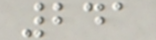241
